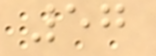57
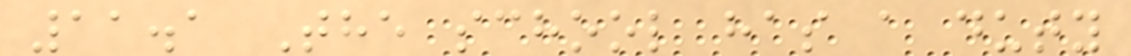11.1 The school has a duty
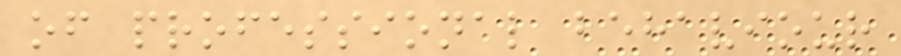of professional behaviour
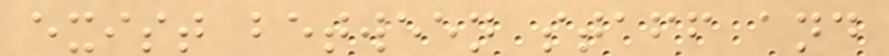exist between staff and
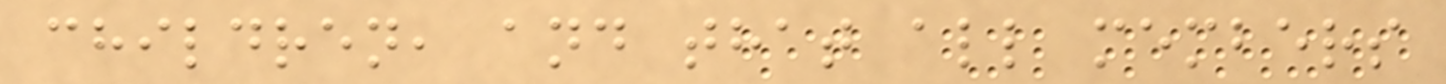children, and that all members
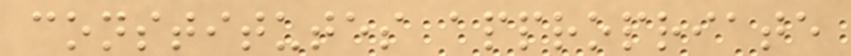constitutes appropriate
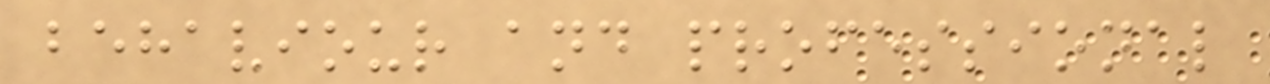behaviour and professional
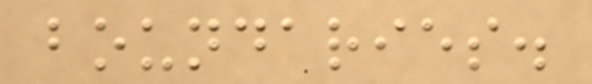boundaries.
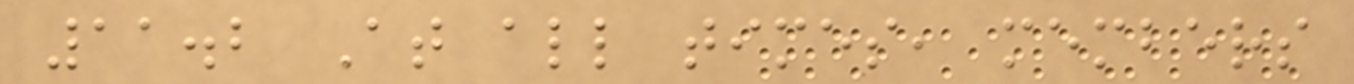11.2 At all times, members
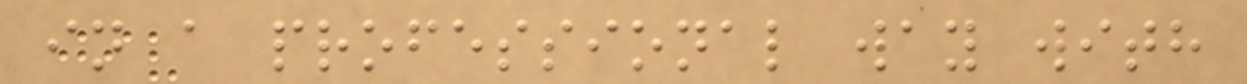in a professional way with
